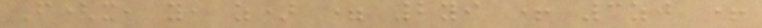F(x, y, z) = 2yi + 3zj +
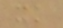xk
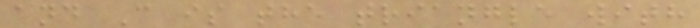and C is the triangle with
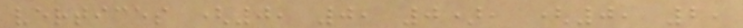vertices (0, 0, 0), (0, 2,
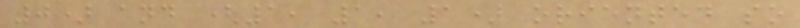0) and (1, 1, 1) oriented so
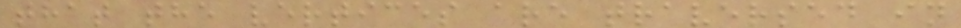that the vertices are traversed in
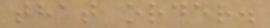that order.
